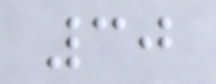30
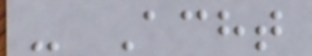- Acht
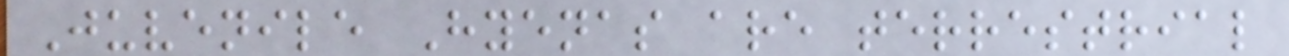Juvenile Hyenas are terrestrial
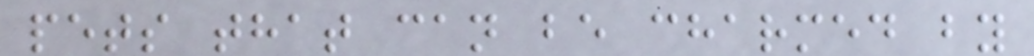pets that can be charmed by
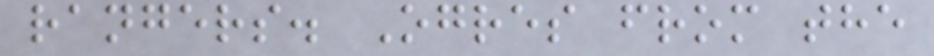rangers. Ogres from the
